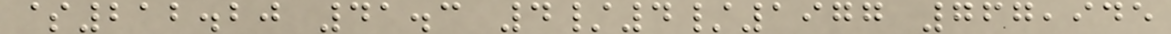$212.20 41.3 4/4/1977 767,945
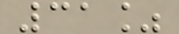31%
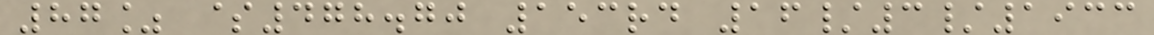87% $478.70 153rd 16/3/1933
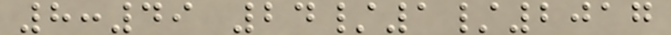8:49 24/1/2017
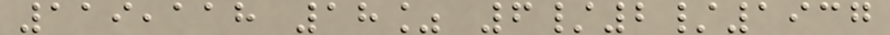119,118 18% 6/2/1937
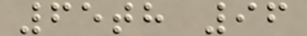65th 96
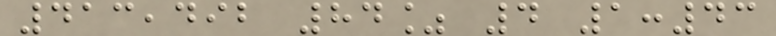413,492 84% 4 1:43
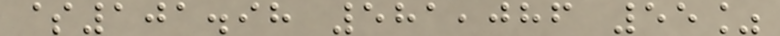$101.98 581,086 55%
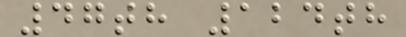47th 124th
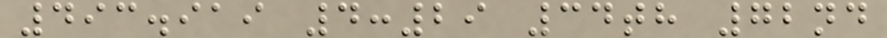493.919 4:29 34th 72nd
